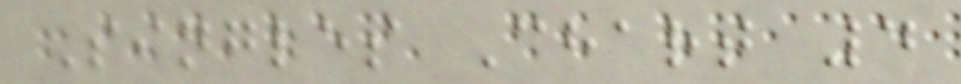Singles Chart 4
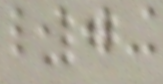7
